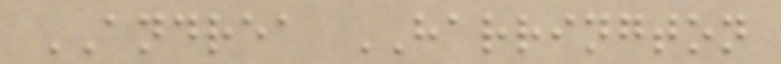ANDREA HARRINGTON
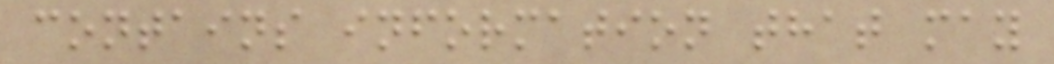contains information that may
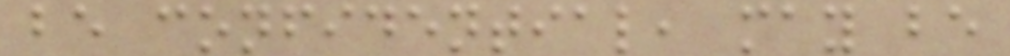be confidential, may be
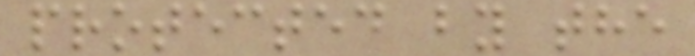protected by the
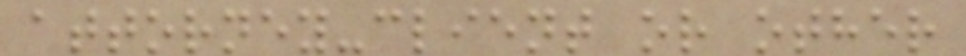attorney-client or other
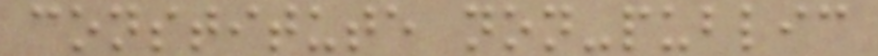constitute non-public
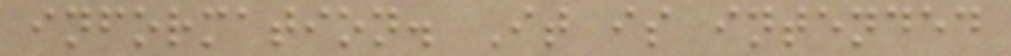information. It is intended
